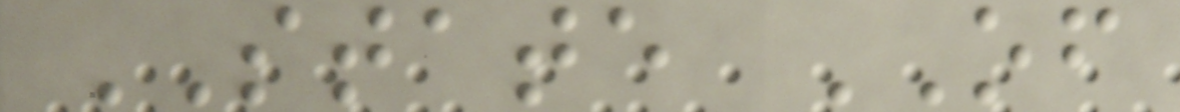STATE OF
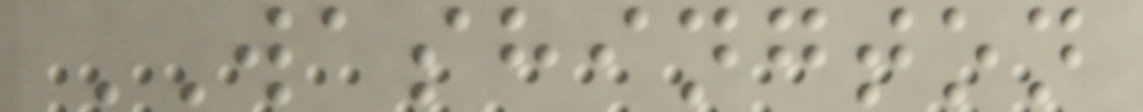WASHINGTON
